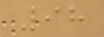98
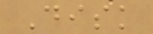Disk
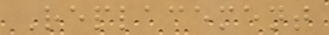Replacement
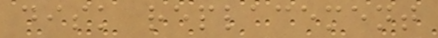disk replacement
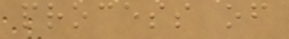process of
